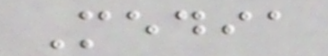Media
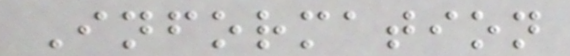Information
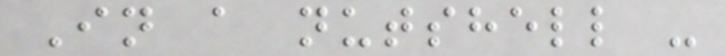In a nutshell -
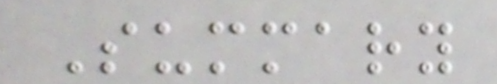Summary
